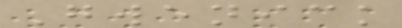Gwenick
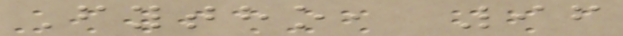Fytho, 96
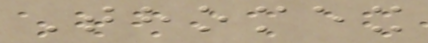Thomex
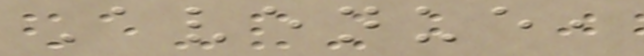Avenue,
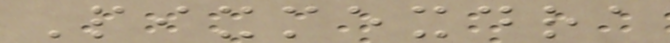Pixmexdra
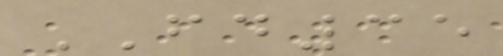FD35
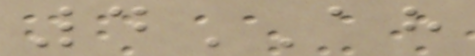4AH
